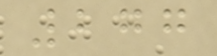277
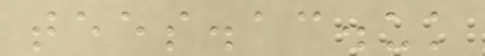tees.ac.uk
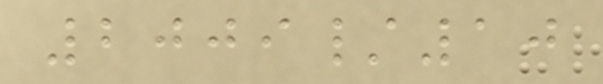2009/10
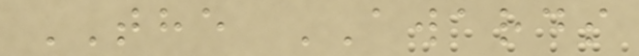THE AWARDS
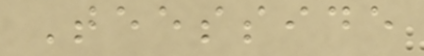Teesside
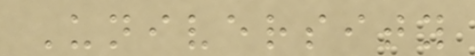University
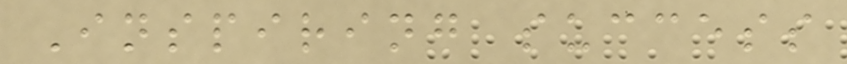Inspiring success
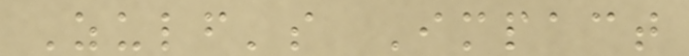Zulf's Impact
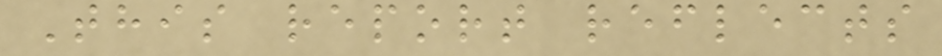This report reflects
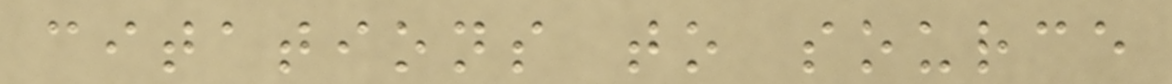citations to source
